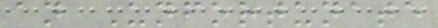an Unfortunate
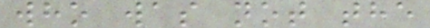who was not the
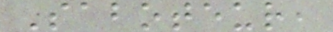Saboteur,
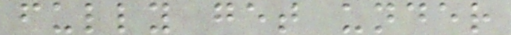fully get under
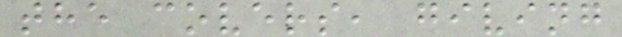the covers, giving
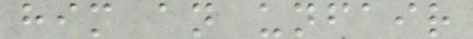him an unfair
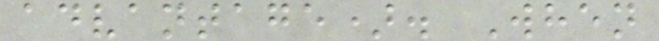advantage). When
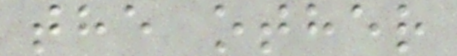the other
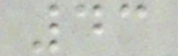43
